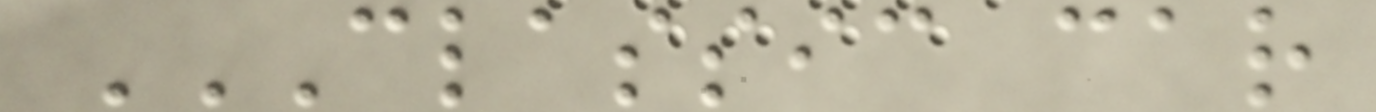CLASSIC CAR
